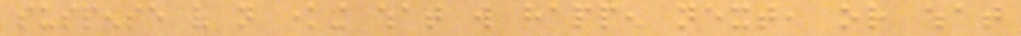suspense of not knowing what will happen next, or what
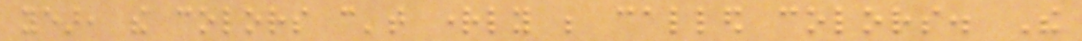year, the colors can't rightly be called colors. The
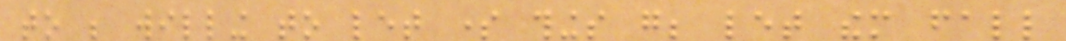to be willing to let some things go; let them fall
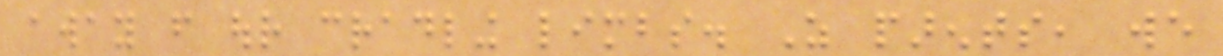away from our cradling limbs. As parents, we
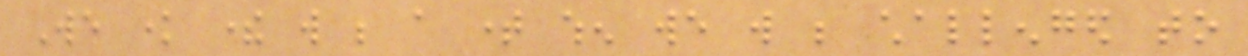We know there will be a time when we will be challenged to
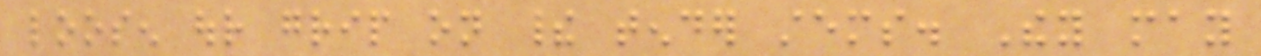loosen our grip on their tender stems. They may
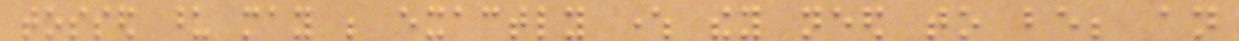tossed upon may be exactly where they need to be; an
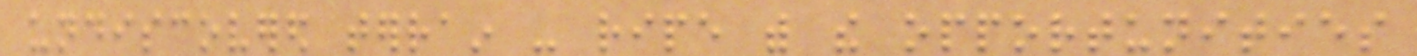undiscovered terrain - ripe with the opportunities
